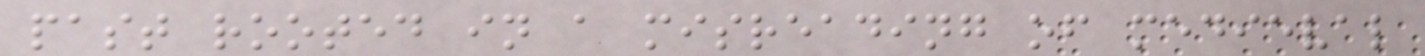past rooted in a misreading of medieval
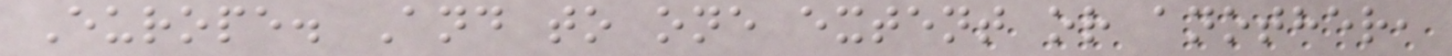Europe. And to one extent or another,
